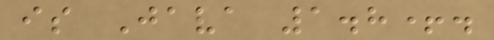is Java 1.8+.
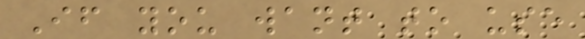If you want to use
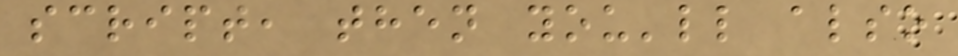script, then you'll also
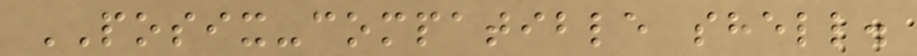POSIX-compatible shell.
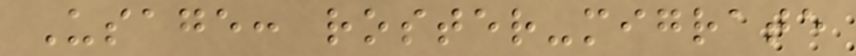Usage: roster-migrate
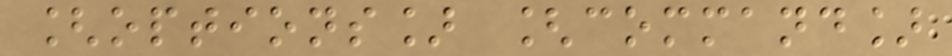[options] [command]
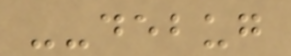--debug
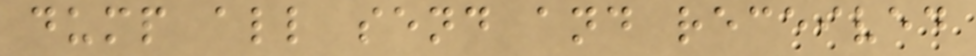dump all send and received
